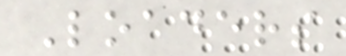Loaders
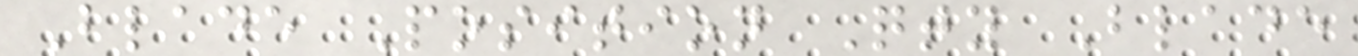Blade Position Qty Blade
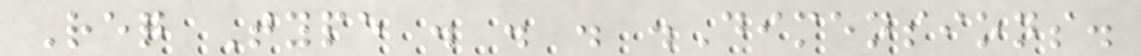Req Type . . . .Dimensions.
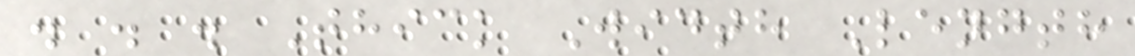. . . Thick Width Length
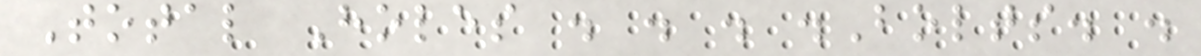Total Holes . . . .Bolts. .
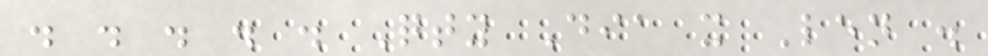. . . . . Qty Dia x Len .
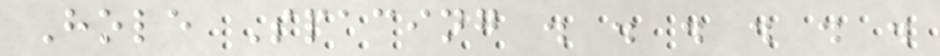Hole Spacing . . . . . .
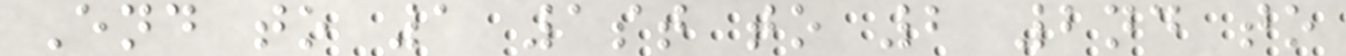End to 1 1st to 2 2nd to
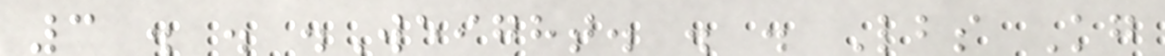3 . . .Weight. . . Lbs Kg
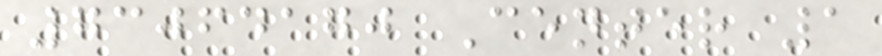73064170 Center 1
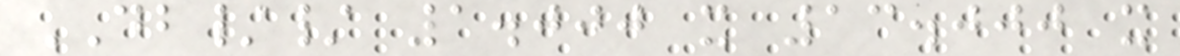DB// 1.000 x 13.000 x
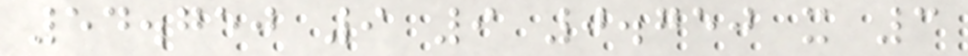54.750 9 9 0.750 x 3
